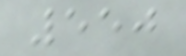550
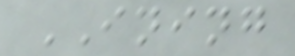INING
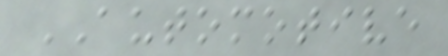AUTOMOTIVE
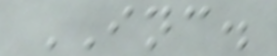INC.
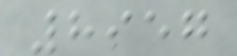8957
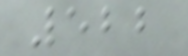522
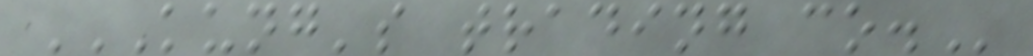KUNG'S TRADING CO.
